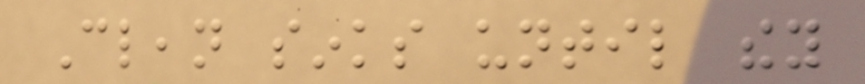Clean sinks until they
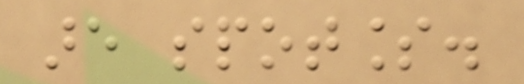are spotless.
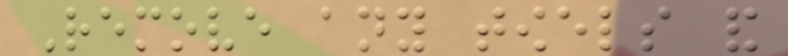Remove any towels and
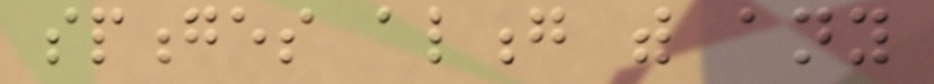sponges along with any
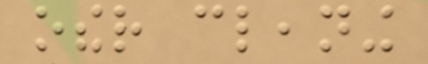other cleaning
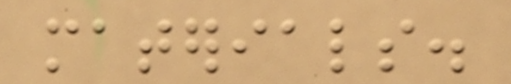materials.
